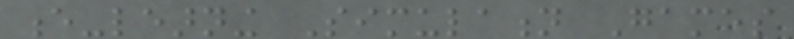e-learning Simulation Games
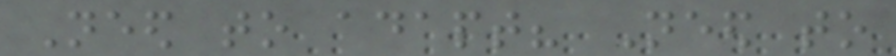Need to adapt? Need to
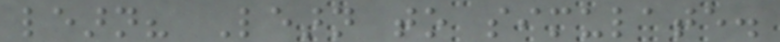learn? Learn to simulate.
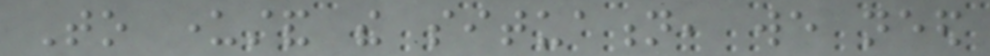To understand the situation, we need
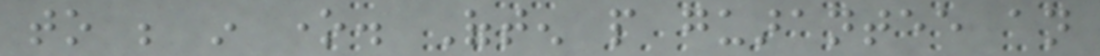to be in one. Often people guarantee an
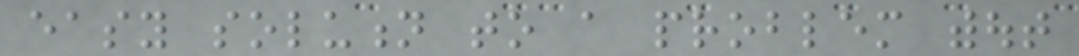easy solution to a problem without
